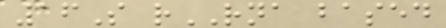16S rRNA based
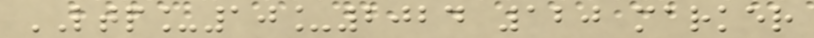LTP_10_2024 120 marker
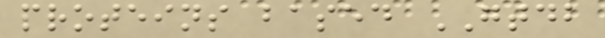proteins based GTDB
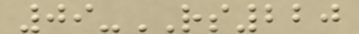09-RS220
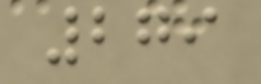279
